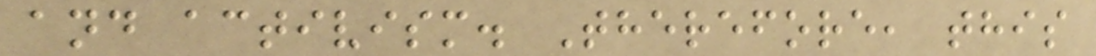and activism. Therefore, this
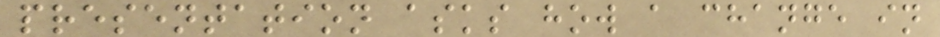presentation asks how a change in
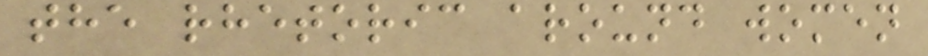the rhetoric around women
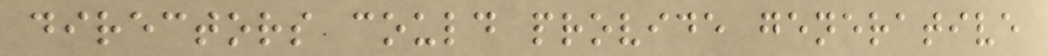directors could provide generative
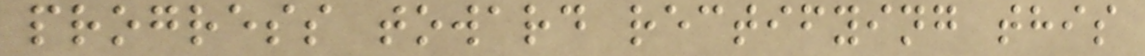progress toward rectifying this
